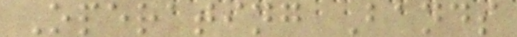Operating Bands
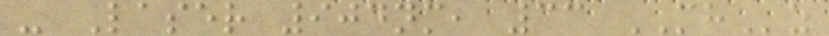- Laser 904nm, 33 MHz
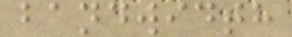bandwidth
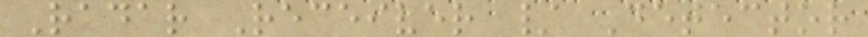Radar Receiver / Detector
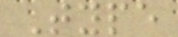Type
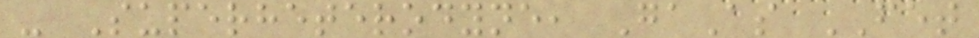- Superheterodyne, GaAs FET
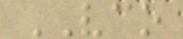VCO
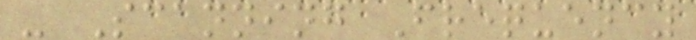- Scanning Frequency
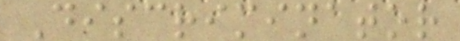Discriminator
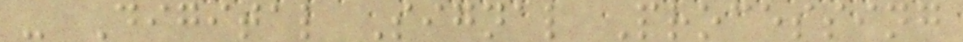- Digital Signal Processing
